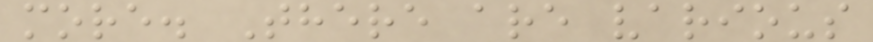more. There are various
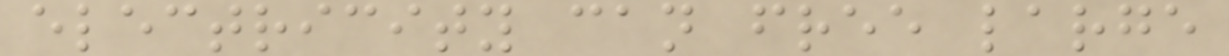electricity can free large
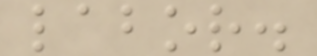labor.
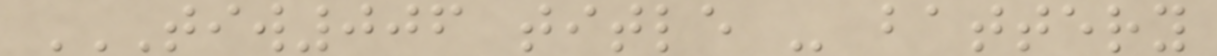TIW006 TITLE - BATTERY
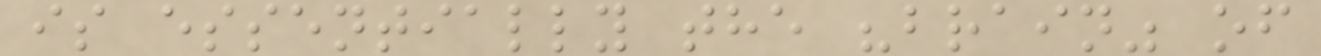is essentially the "brain" of
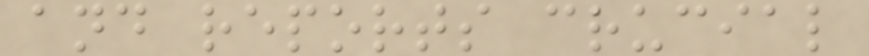and reports crucial
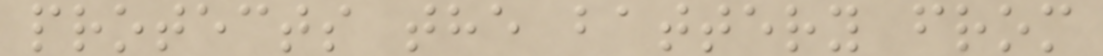protects the battery from
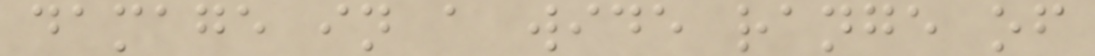damage in a wide range of
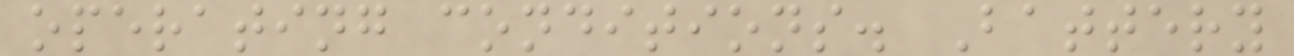operating conditions. Battery
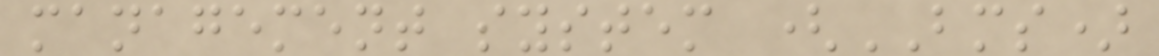management system (BMS)
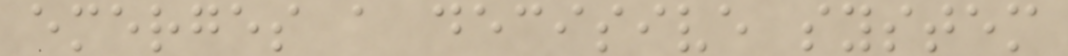emerges a decisive system
